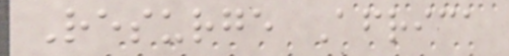Resurge Africa
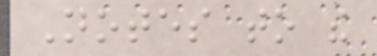Notes to the
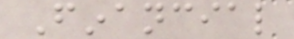Financial
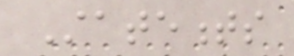Statements
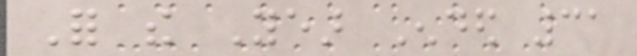For the Year Ended 31
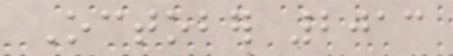October 2013
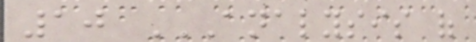10 ANALYSIS OF
